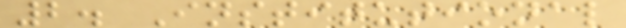2. Institutional
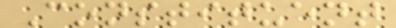Constituent
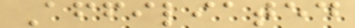Affiliated
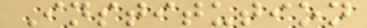Institution
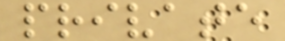private
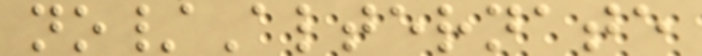no/Alternate
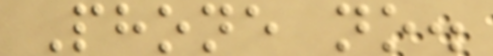Phone no.
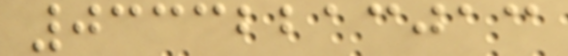03332213013
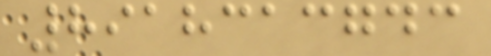8918313743
